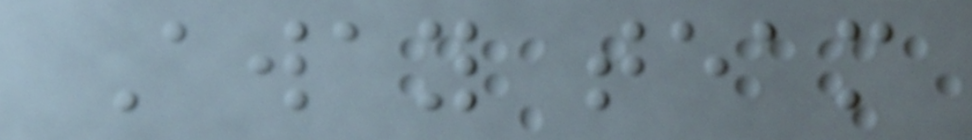Away team
